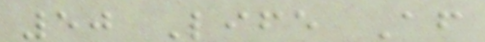50 Life After
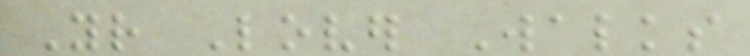Your Lover Walks
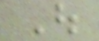Out
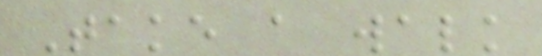Take a walk
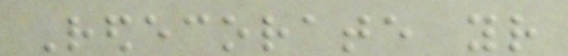Redecorate your
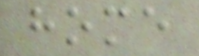home
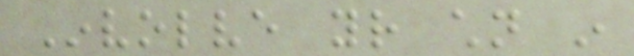Involve your children in
